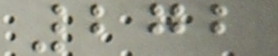272
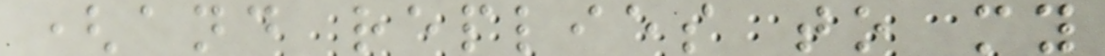(and replies to my
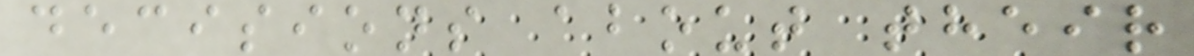decisions about their
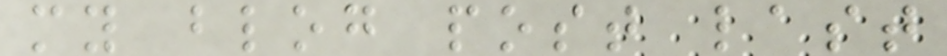my blog post last
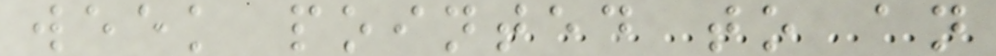week pointed to an
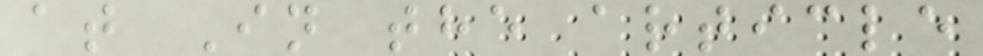at In the article
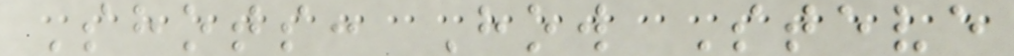Shots: How Steve
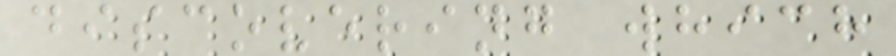discovering which
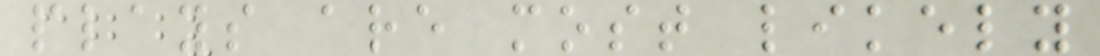plays are most likely
